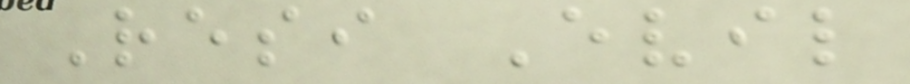Resi Evil
